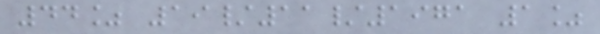44% 19/11/1971 1%
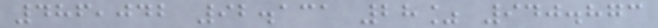486,042 92.131 28% 940.873
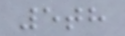5th
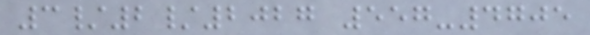3/2/2027 557-4705
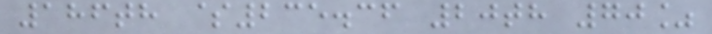186th $235.36 20th 70%
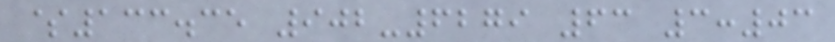$133.35 902-6279 63 3:03
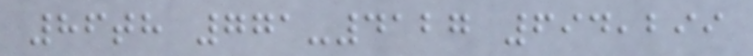86th 771-4127 694,299
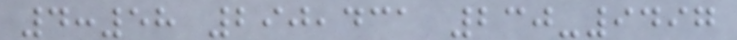4:58 290,431 230-9497
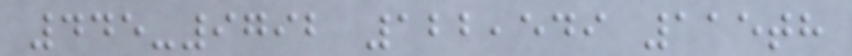445-9792 122,549 115th
